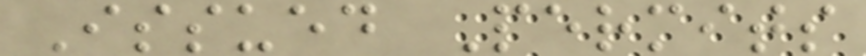Issued Permits
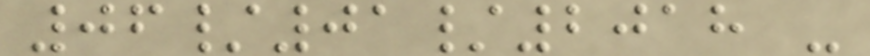06/01/2018 -
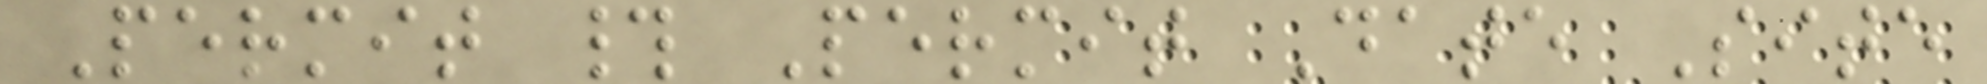Permit # Permit Date Site
